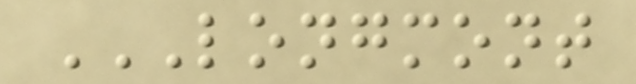LONGMONT
